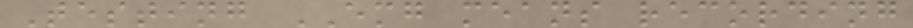Testing EMG means recording
